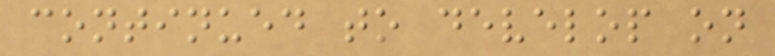continued to develop on
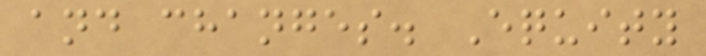and changes. Equity
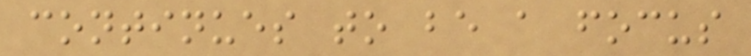continues to be a focus
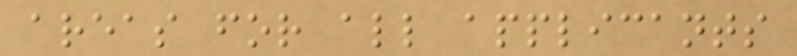areas for all applicants
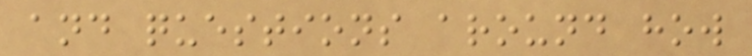and questions around how
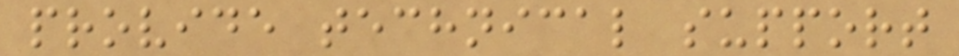provide technical support
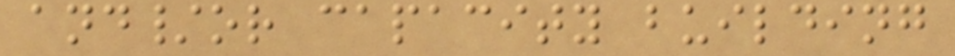and/or capacity building
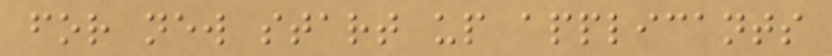for new start up applicants
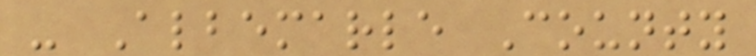- Albemarle County
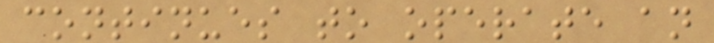continues to operate an
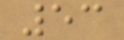53
